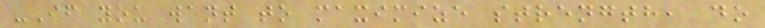-If you want to maximize strength, do
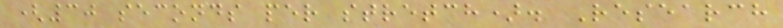(30 seconds per stretch). Research
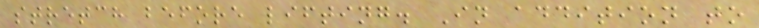stretch before lifting. In addition to
